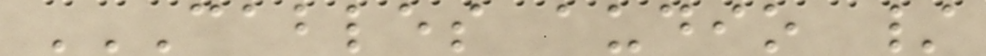CABLES AUDIO /
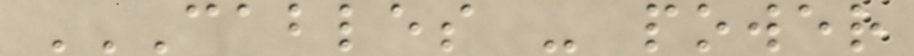CABLES - POWER
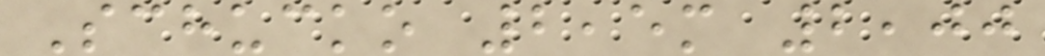Schucko 2,5m 2,00
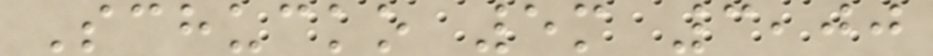Schucko 5m 3,00
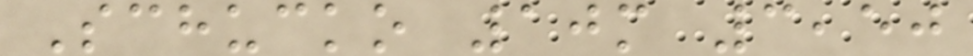Schucko 10m 3,50
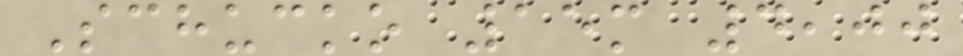Schucko 15m 4,00
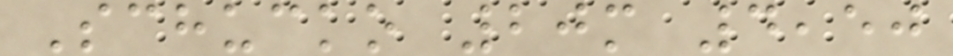Schucko 20m 4,50
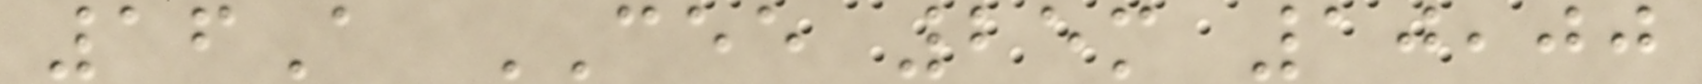16A CEE 25m 10,00
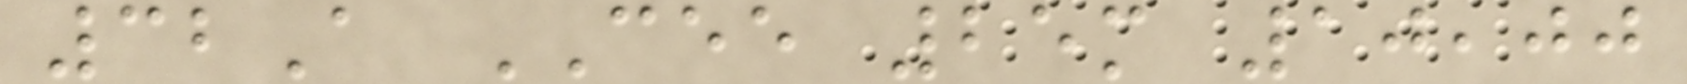32A CEE 25m 10,00
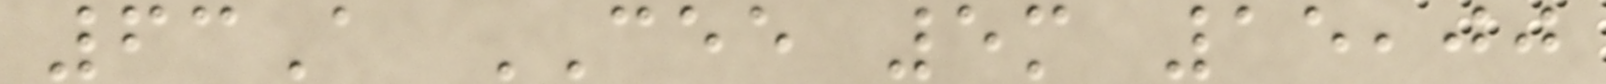63A CEE 5m 15,00
